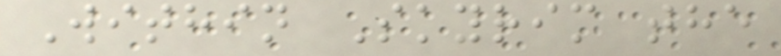Within Skyrim the
